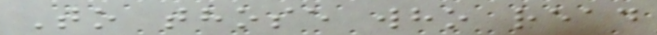To those who read
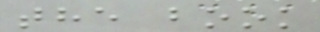the book
